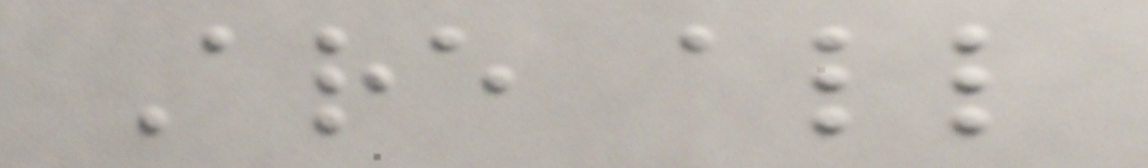Are all
